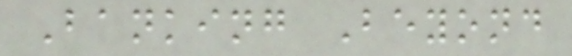Banking Beyond
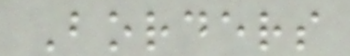Borders
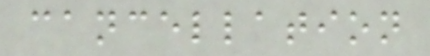cancellation
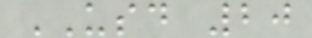USD 20
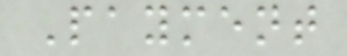Payment
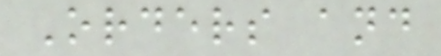Orders and
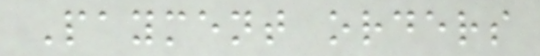Payment orders
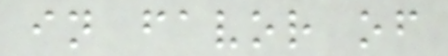in favor of
